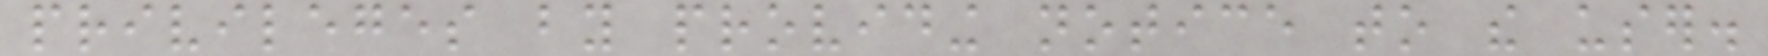privileges by providing notice to the user.
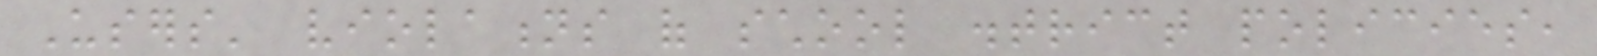Users' violations of school district policies,
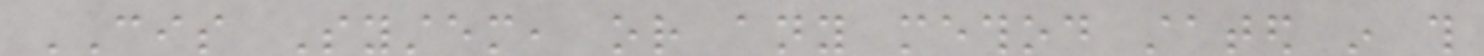CIS System, or any method stated in this
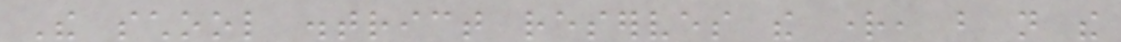The school district reserves the right, but not the
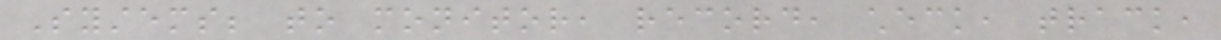Systems; to monitor, record, check, track,
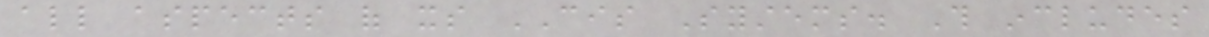all aspects of its CIS Systems. This includes
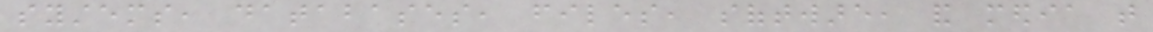systems, databases, files, software, and media that
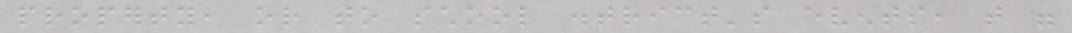property, or to school district's events, that were
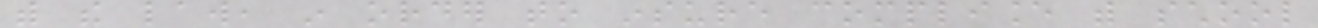with the law, in order to insure compliance with school
